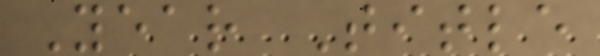Year Title
